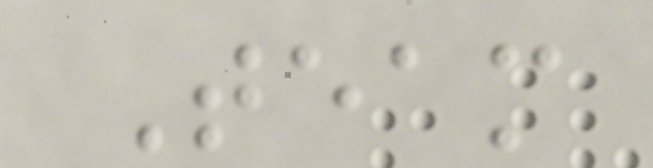Team
